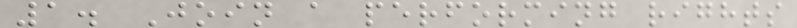1. Join a performing rights
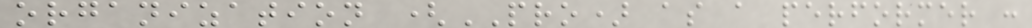organization (PRO) as a performer :
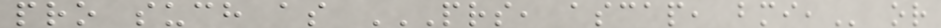pro such as PRS, ASCAP, BMI, or
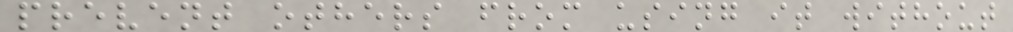prevent others from using it without
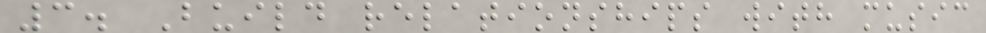3. Build relationships with music
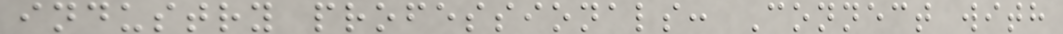industry professionals: Connect with
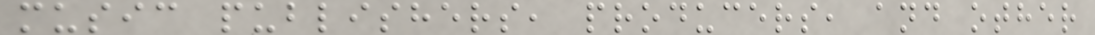music publishers, producers, and other
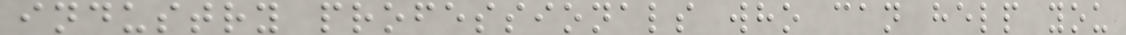industry professionals who can help you
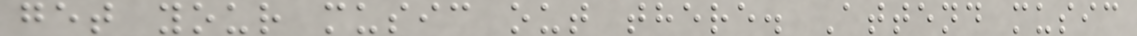get your music out there. Attend music
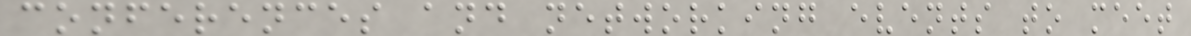conferences and networking events to meet
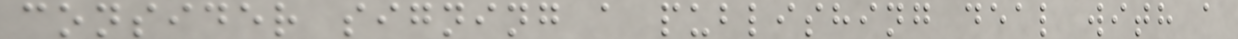consider signing a publishing deal with a
